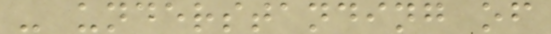- understanding of
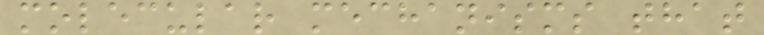molecular mechanisms that
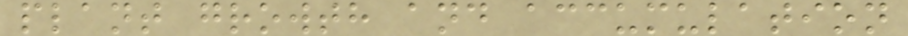plant growth and accumulation
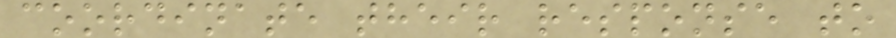coordinate their response to
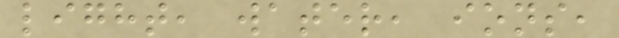light, water, ions,
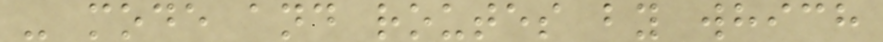- mode and routes by which
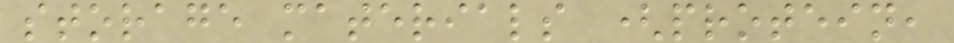storage materials (protein,
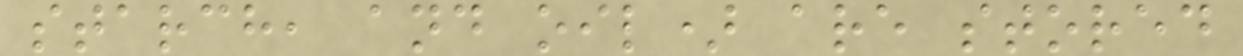starch, and oil) are stored
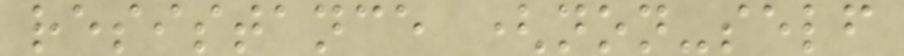resistance (non-self
